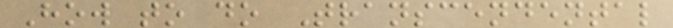How to do Transcendental
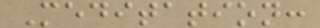Meditation:
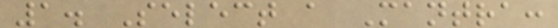1. Select a Mantra:
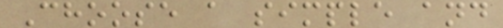Choose a simple and
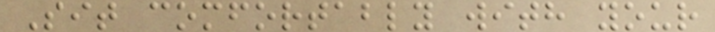Sit comfortably with your
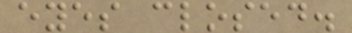eyes closed.
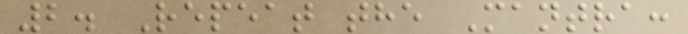2. Repeat the Mantra:
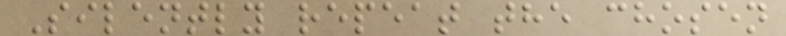Silently repeat the chosen
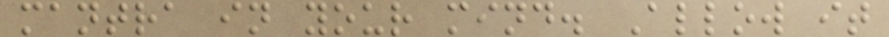mantra in your mind. Allow it
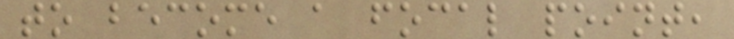to become a focal point,
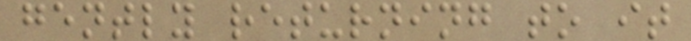gently returning to it
